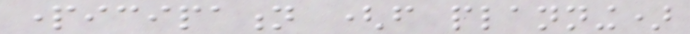participation (from planning)
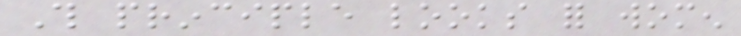This principle looks for women
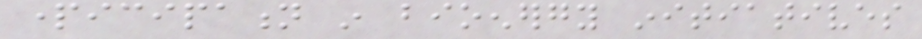participation in bioenergy initiatives
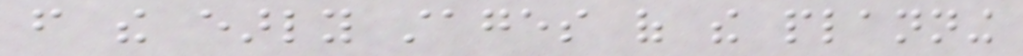from the early stages of the planning
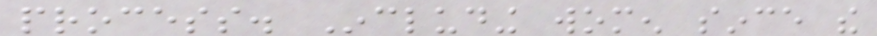process. Including women since the
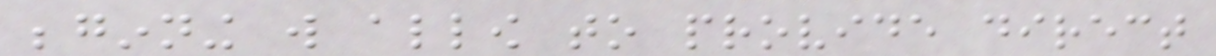beginning will allow to provide direct
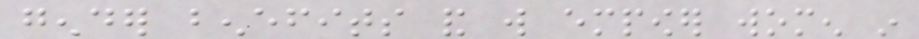gender benefits and will empower women in
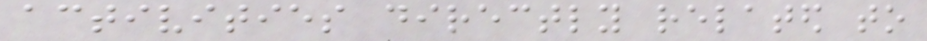activities directly related to
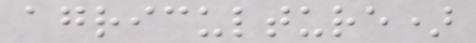agriculture)
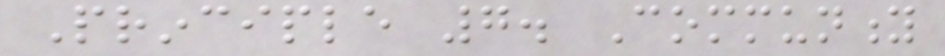Principle 7. Community
